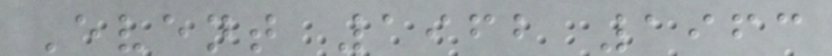Event 1962 1963
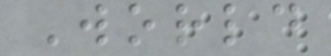World
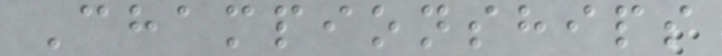Championships
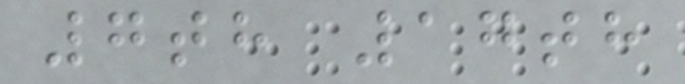7th 17th
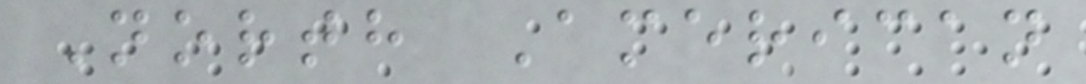North American
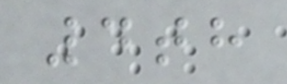4th
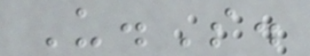U.S.
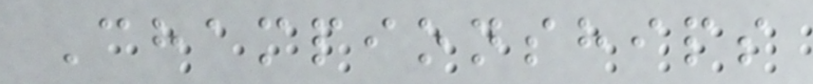Championships
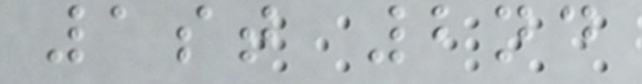1st 2nd
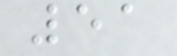51
